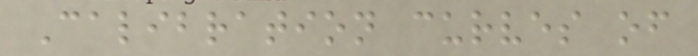Calibration curves of
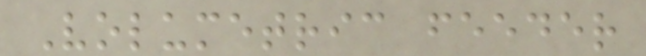Volumetric feeder
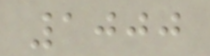1000
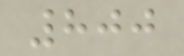800
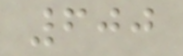600
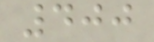400
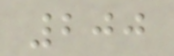200
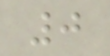0
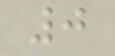0
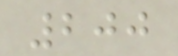200
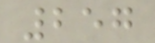257
